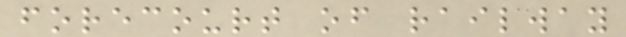forecourt of railway
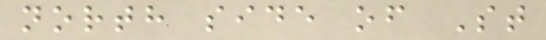north side of St
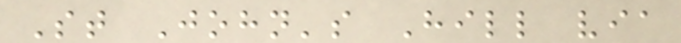St John's Hill via
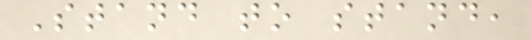Stand to stand,
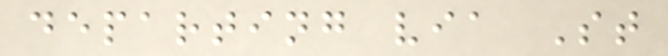departing via St
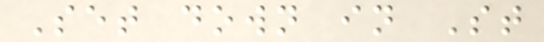Set down in St
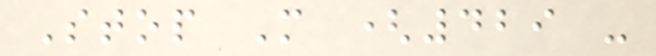Stop M (429 -
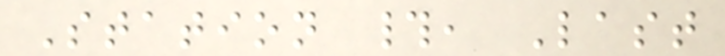Station #, Last
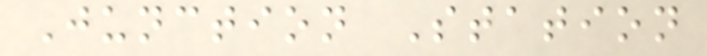Junction Station
